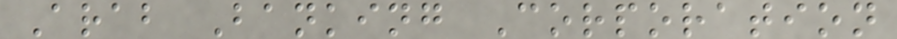Arab Banking Corporation
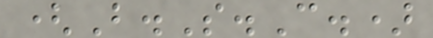(B.S.C.)
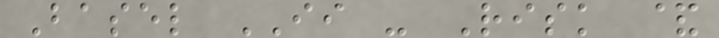Basel II - Risk &
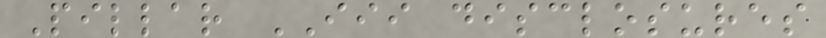Pillar III disclosures
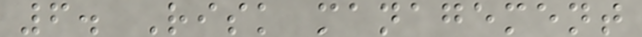6. Risk management
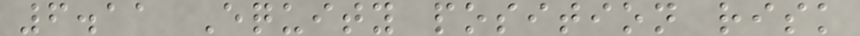6.11 Equity position risk
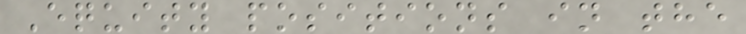Equity positions in the
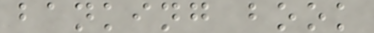banking book
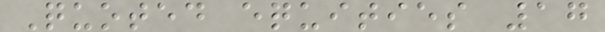Quoted equities 17
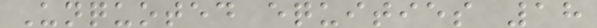Unquoted equities 18
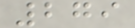279
